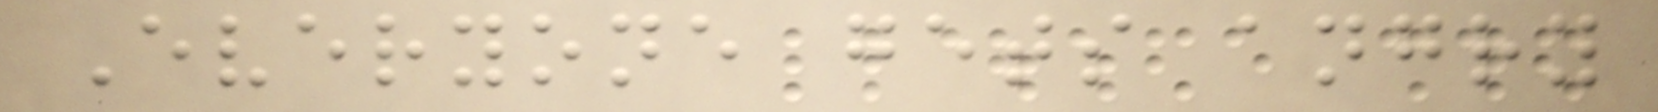Everyone gets angry
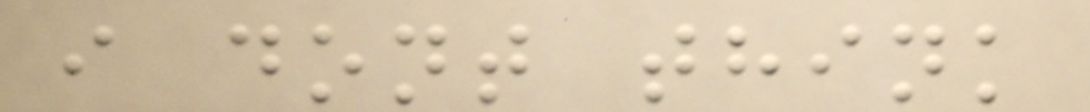i dont think
